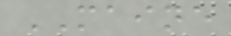MAINE
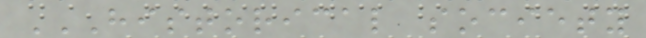HISTORICAL SOCIETY
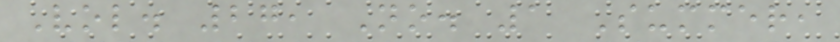Vol. 27, No. 1 Summer,
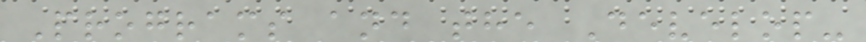Programs and the Develop-
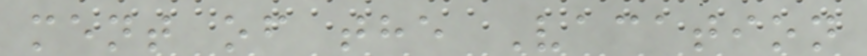ment of the Vacation
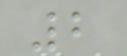2
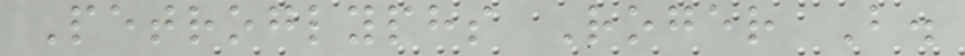Petroglyphs Roger B.
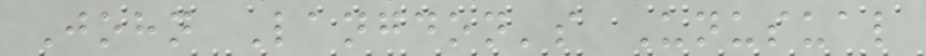John Langdon's Unusual
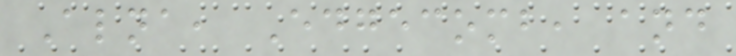Alna, Edgecomb, and
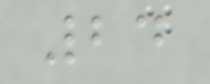24
